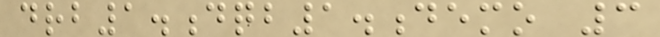drb1.dqb1.demo 3
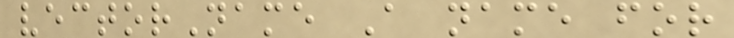vectorName A name for
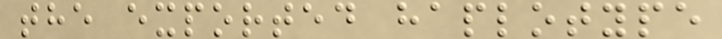the exported haplotype
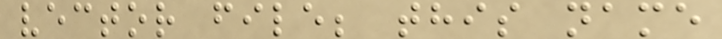vector file; this name
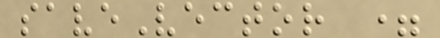saveVector =
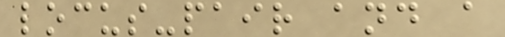locus-pair and a
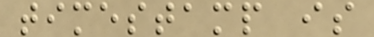timestamp is
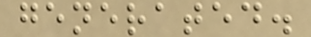generated.
